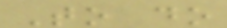To do
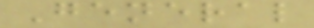General
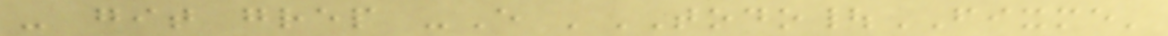- git grep -E 'TODO|FIXME'
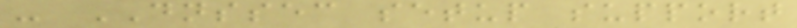- DNSSEC setup support
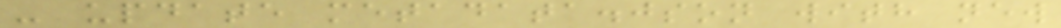- update metadata.json with new
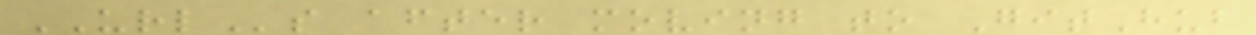URLs after moving to GitHub
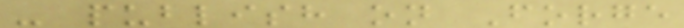- publish on Forge
